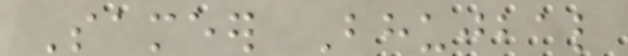Sameer Bhujbal
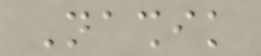Nashik
